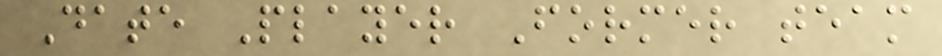Date Player Former team
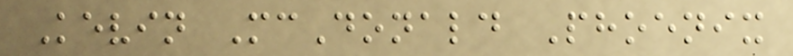Kevin McDonald Phoenix
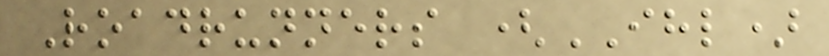Roadrunners (IHL)
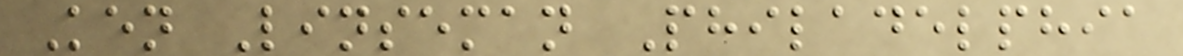Ken Linseman Philadelphia
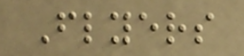Flyers
